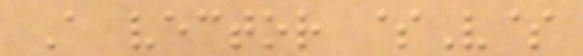A vector $V$
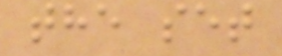the set
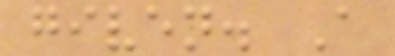given. A
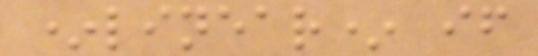*linear* if
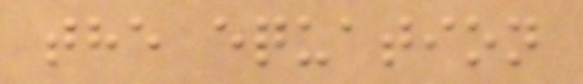the equation
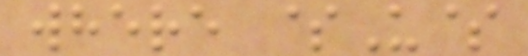where $U$
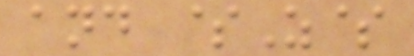and $Z$
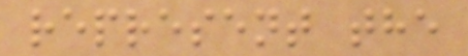represent the
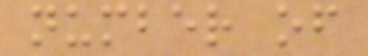number of
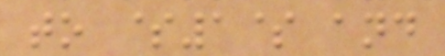to $1$ and
